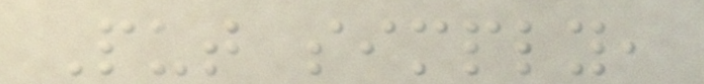Put simply,
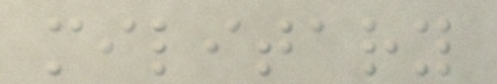military
